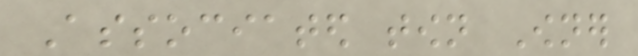Associated town Owner
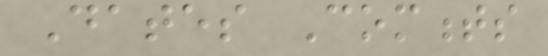Dates Comments
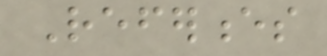References
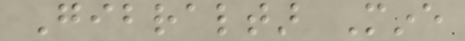Gibraltar Mine
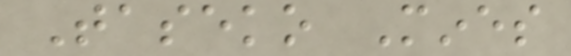Taseko Mines
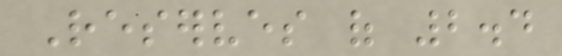Reserves of 2.4
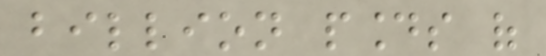billion pounds of
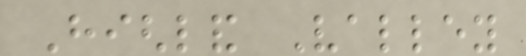Highland Valley
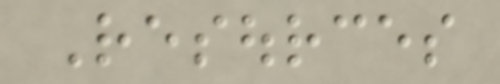Resources
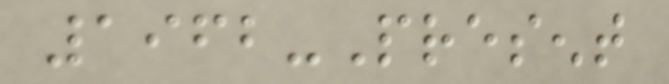1962-Present
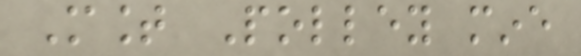Mount Polley mine
